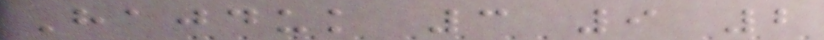Hajduk 3 9 2
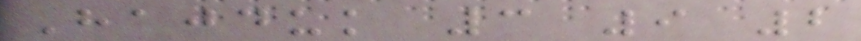Hajduk 3 9 2
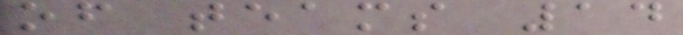of teams 14
